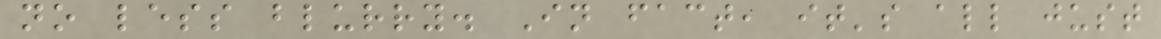no less blurry. In fact, it's all just
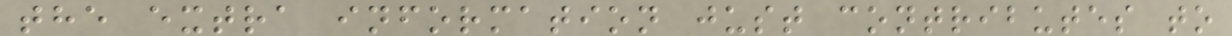the extra information just contributes to
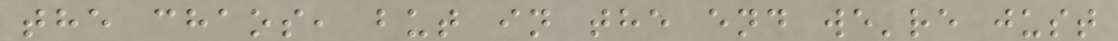the chaos, but in the end we're just
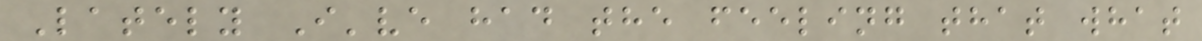Lately I've had the feeling that what
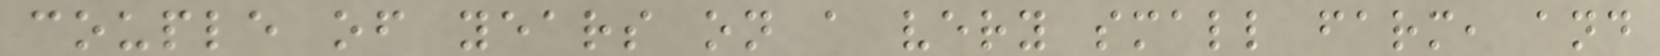couple of years on a very small farm, and
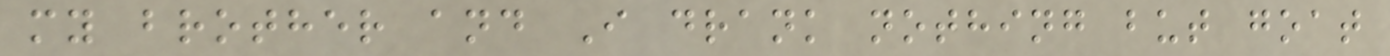my brother and I drank nothing but goat
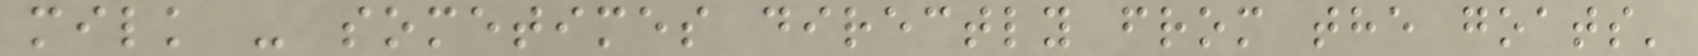milk - sometimes directly from the goats'
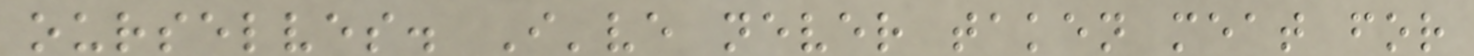ourselves. I've never taken meat for
